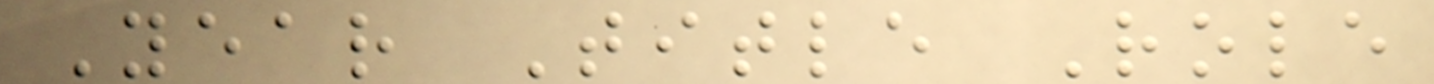Year Title Role
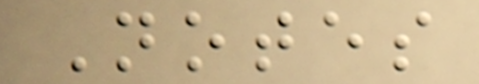Notes
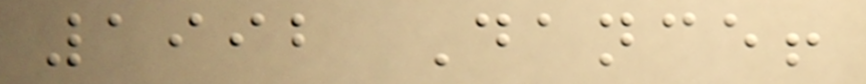1992 Dance!
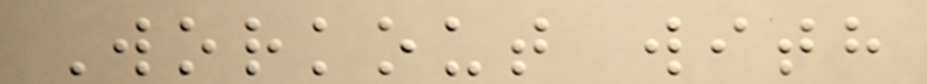Workout with
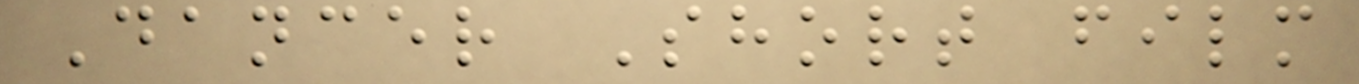Dancer Short film
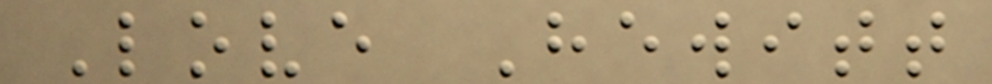Love Hewitt
